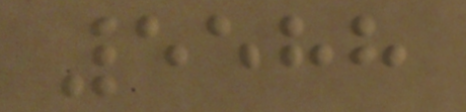5588
